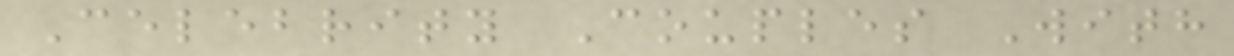Celebrity Couples With
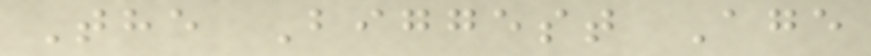The Biggest Age
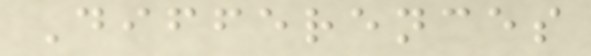Differences
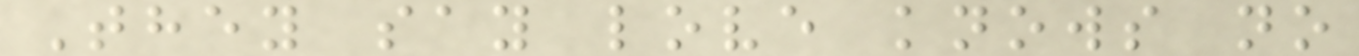They say love knows no
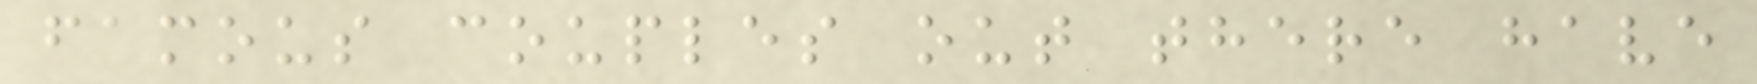famous couples out there have
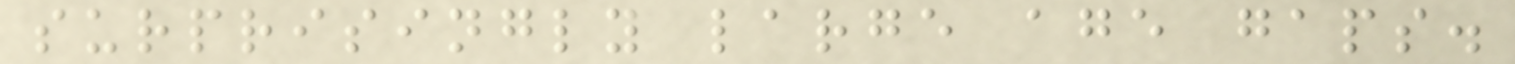surprisingly large age gaps.
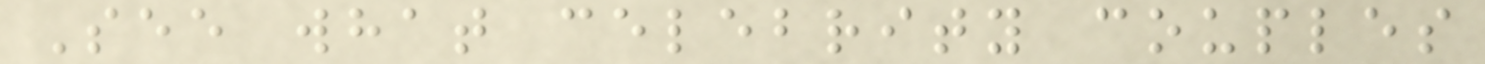See what celebrity couples
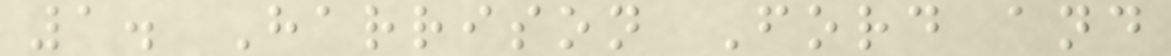1. Harrison Ford and
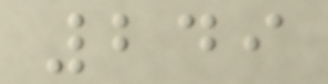249
